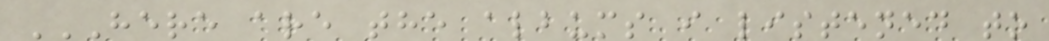HERE ARE THE ALBUMS I LISTENED TO
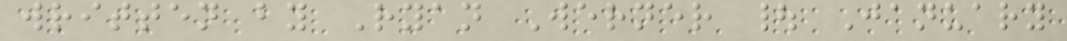written by Ryan Werner | January
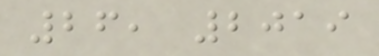26, 2019
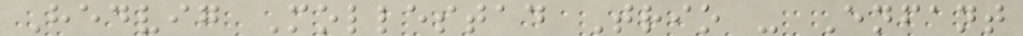Hedvig Mollestad Trio - Enfant
